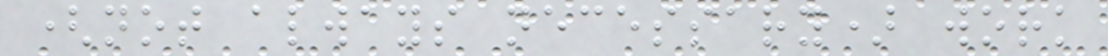(not always necessary) work
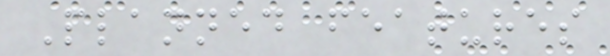Planned features
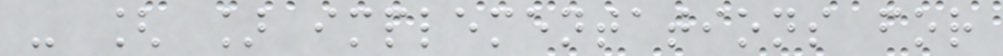- [ ] implementations for
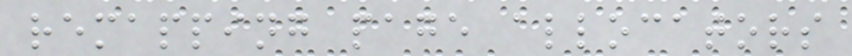remapping page allocators
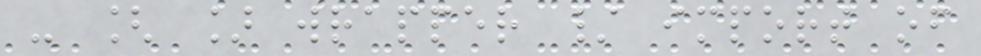- [ ] wrapper / import of
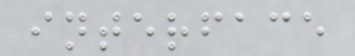interface
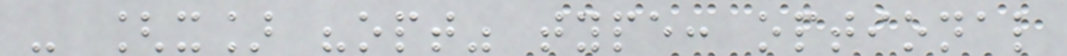- [x] "opt" type: optional
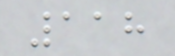118
